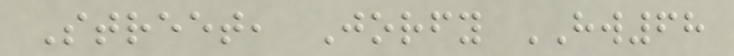Street, Jorfy HW68
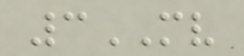3MV
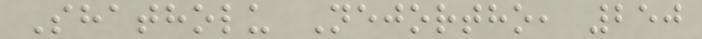Shatholu Nejortho, 250
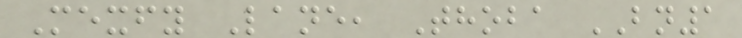Mexfy Lane, Thoba BN1
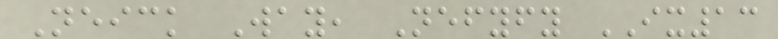Neick Way, Nefyfy IX13
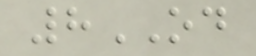8OD
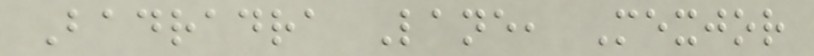Badradra Lane, Mexjor
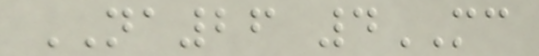NA26 4MC
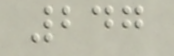247
